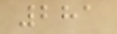281
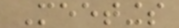Meetings
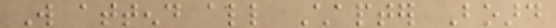Will attend all Chapter Board
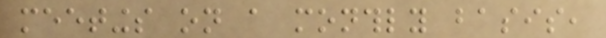meetings on a monthly basis,
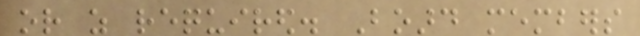or as required. Board members
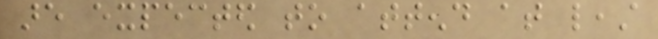are expected to attend at least
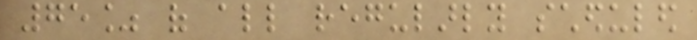75% of all regularly scheduled
